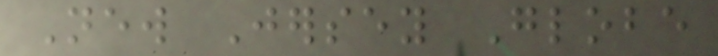New Jersey Globe
